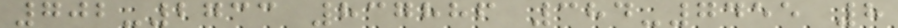702-2733 837886 384-7455 8
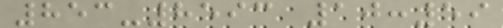853-8593 10:59
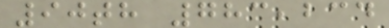90th 783,234
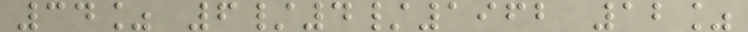34% 6/4/1962 12%
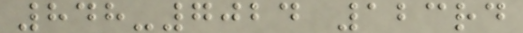848-7024 123rd
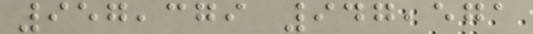957,379 947,571
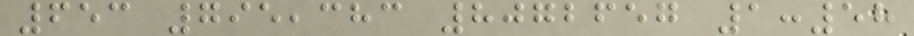653 795,383 8072657 1:58
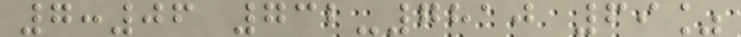7:06 732-7810 69%
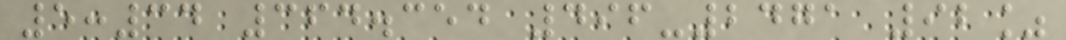5:34 364.354 496-2471 92%
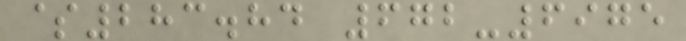$283.84 672-6975
